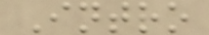Intro
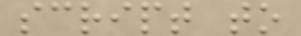script to
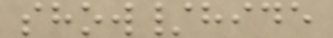show/hide
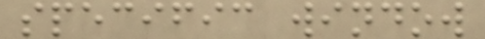specific window
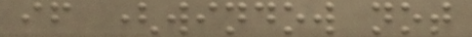if (window not
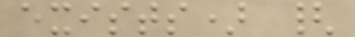exists) {
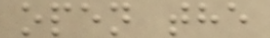open the
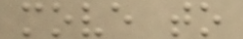move to
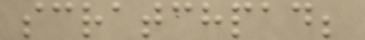scratchpad;
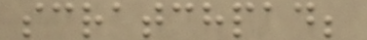scratchpad;
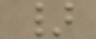}
